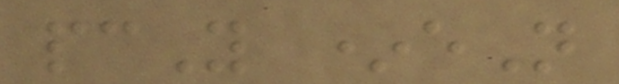pcY *eN
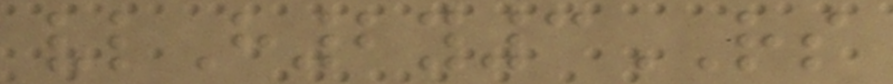vlH2y3RS
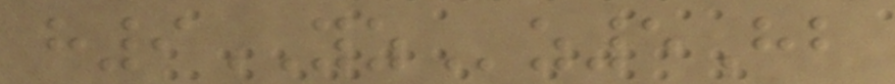h9YZz5Hb
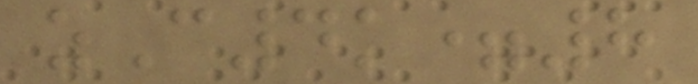zC4k=8
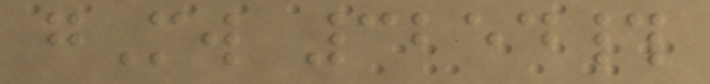gMw 3254#
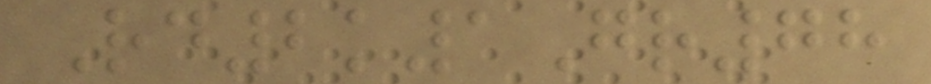Rd2k1Gr78
